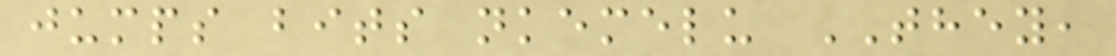jumps bits nkemelu THEY,
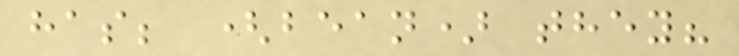has; (bean) they?
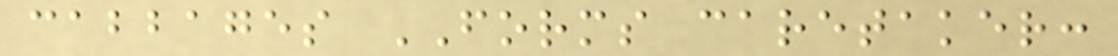cabbages FORMS caretaker:
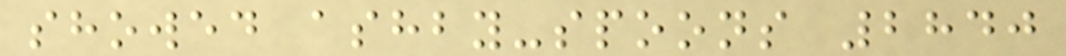showed ashby-spoons 2840
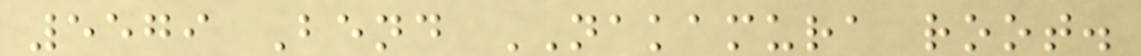5579 Bend NAKAMURA root.
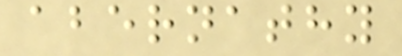abernathy
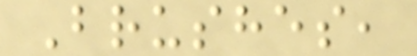Brushes,
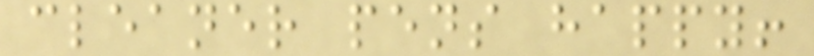cleaner pens happy!
